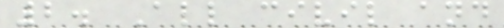2. All civil and
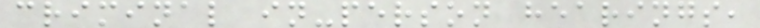criminal in-person hearings,
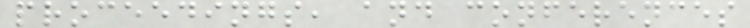proceedings, and conferences
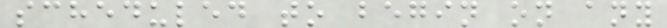scheduled to begin on any
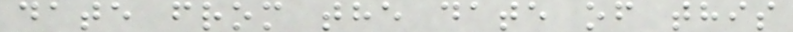date from the date of this
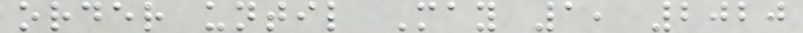order until May 1, 2020
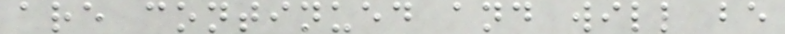are continued and will be
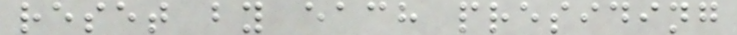reset by each presiding
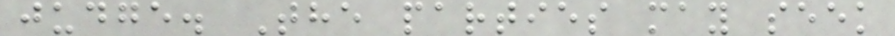judge. The parties may seek
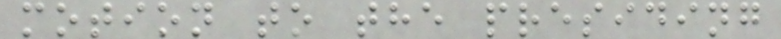motion to the presiding
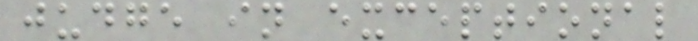judge in exceptional
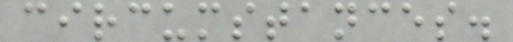circumstances.
